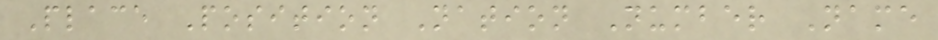Place Position Nation Number Name
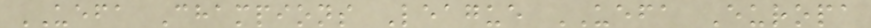UEFA Champions League UEFA Europa
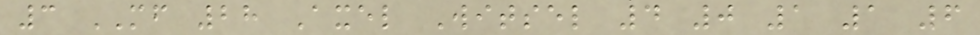3 MF 28 Axel Witsel 4 0 1 1 6
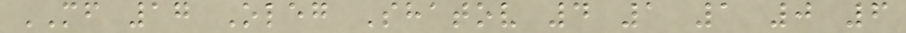MF 17 Oleg Shatov 4 1 1 0 6
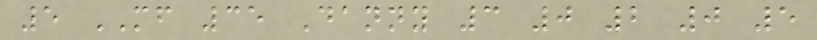5 MF 35 Danny 3 0 2 0 5
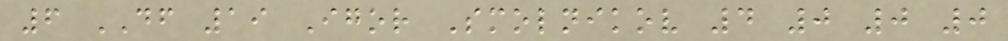6 DF 19 Igor Smolnikov 4 0 0 0
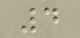4
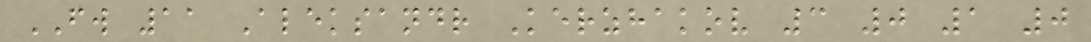FW 11 Aleksandr Kerzhakov 3 0 1 0
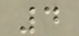4
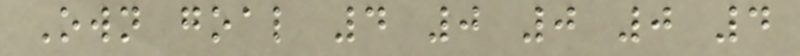Own goal 4 0 0 0 4
